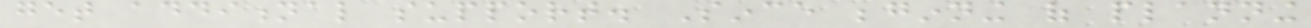get additional support. Since beginning of planning
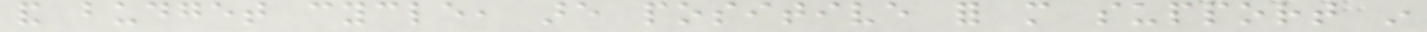and budget cycle, are positive for more support in
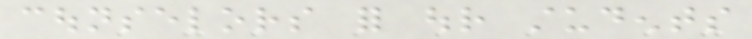counselors for our students
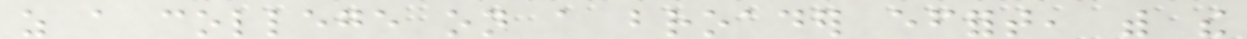as a college on a broader effort, with the
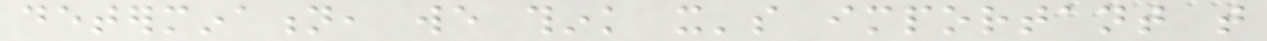determination, we think it's important that
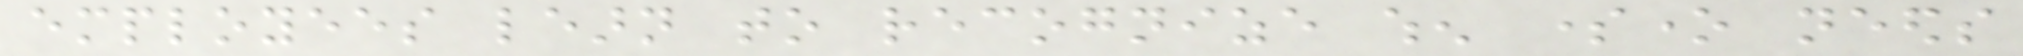employees learn to recognize when someone needs
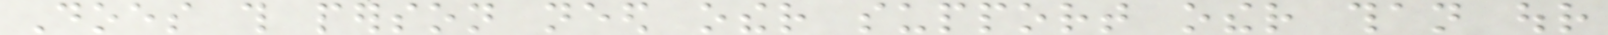Does this person need other support other than our
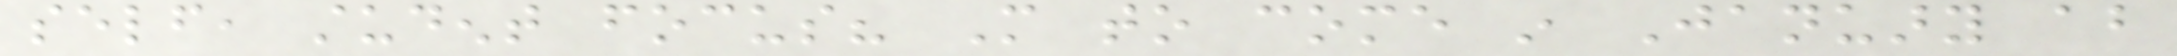self, student focus? More to come in January about
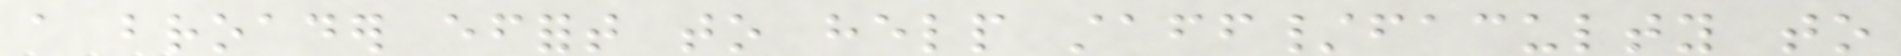a broader effort to help staff/faculty to
